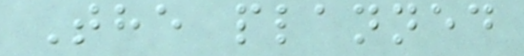The planned
